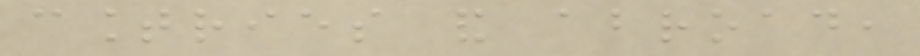countries and abroad,
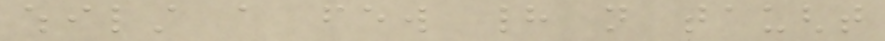whilst a few had not taught
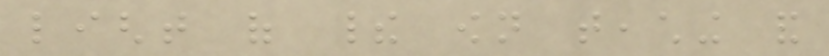light of their own teaching and
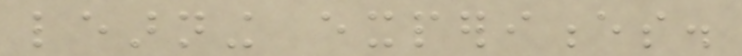learning experiences.
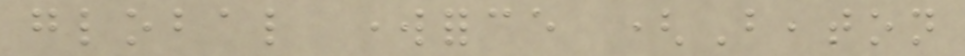global workforce (Beaton
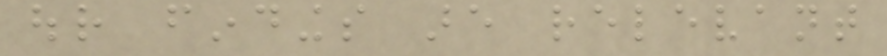our findings are relevant
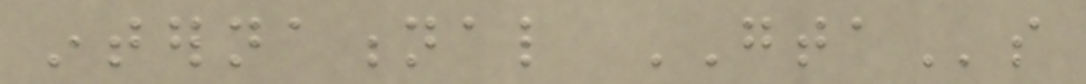international GTAs
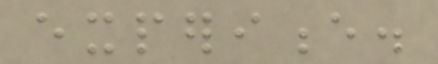experience.
